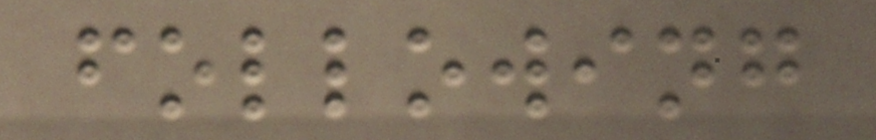following
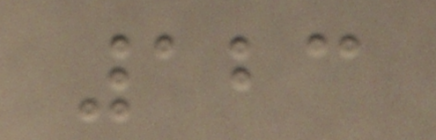123
